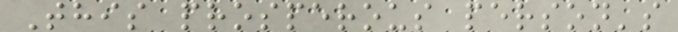This prosperous person's
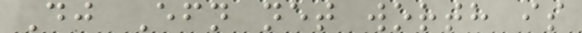Dj Efn net worth is
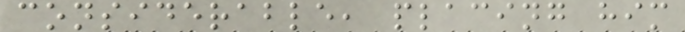considerable, placing him
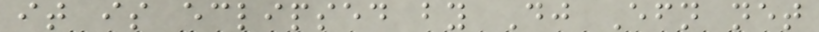it is eclipsed by Dj Efn net
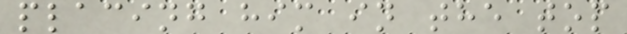placing him in the top
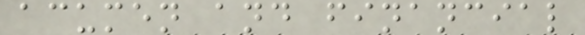acumen and financial
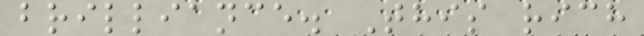brilliance. This rich
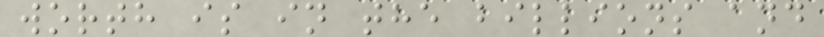worth is in the billions and
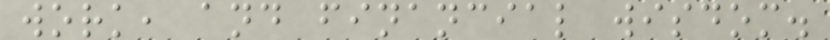work, and financial wisdom.
